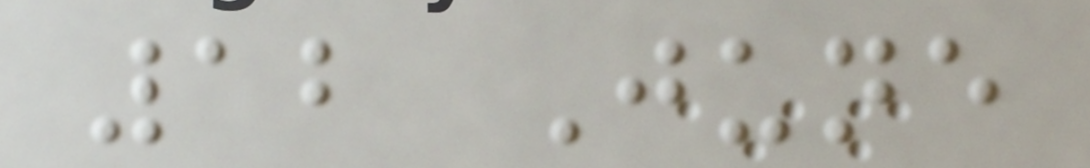12 June
